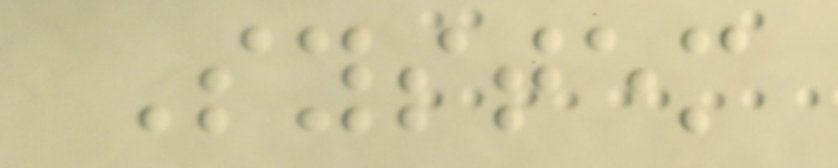System
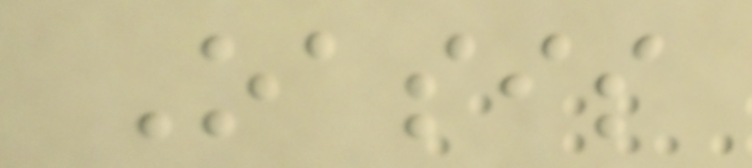Oasis
